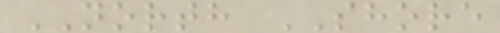NORTH SHORE
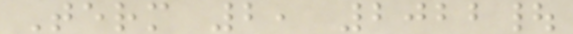Term 2, 2022|
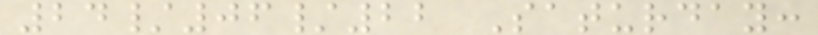24/06/22 Saturday:
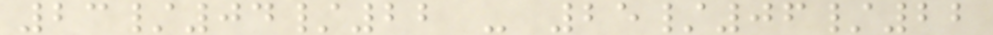23/04/22 - 25/06/22
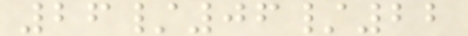26/06/22
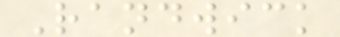Randwick
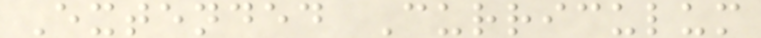Extended Curriculum
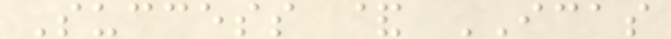Success & ICAS
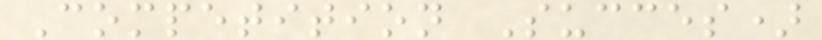Competition Succes)
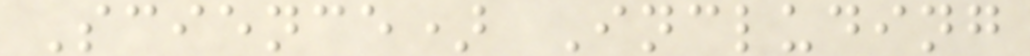Science) Including
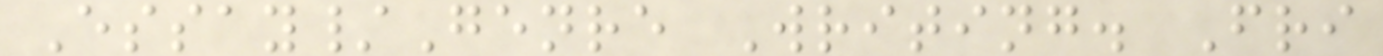Essay/Genre Writing. Fri
